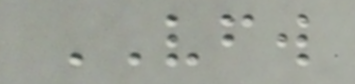VFW
